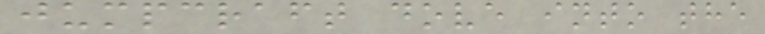jumpcraft dove into the
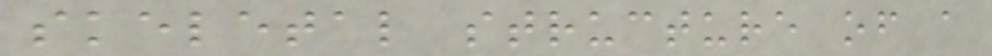skeletal structure of a
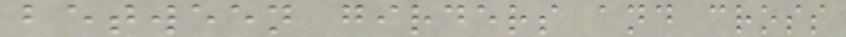between girders and cross
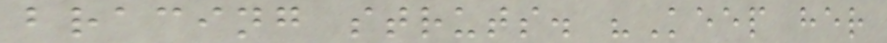bracing struts. "Keep her
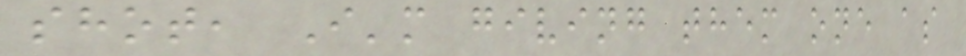shot, I'm giving them one as
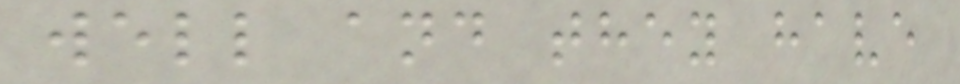well and they have
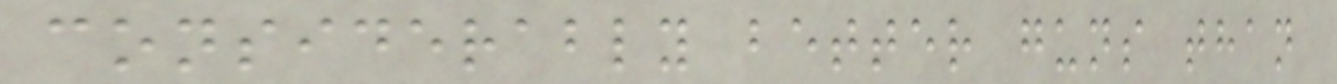considerably better guns than
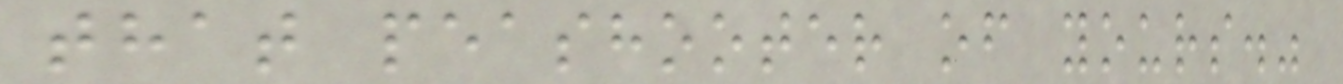that peashooter of yours."
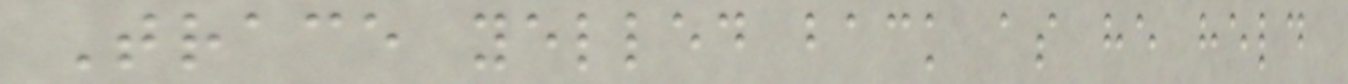Trace yelled back as he held
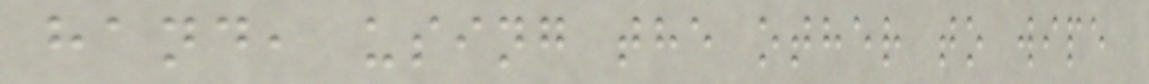hand, using the other to wipe
